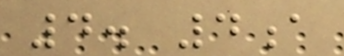4. 4a
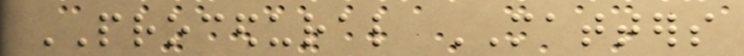PROCEDURAL MATTERS
